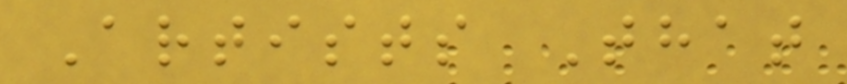Artists That
